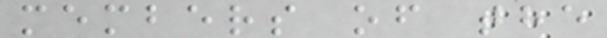members of the
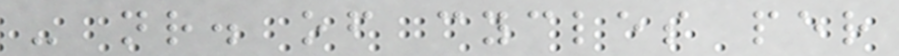- nr. of cycles per
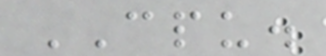CPU.
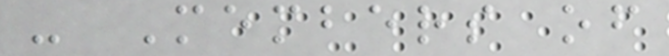- Members of
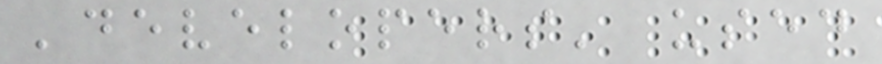'developers' used
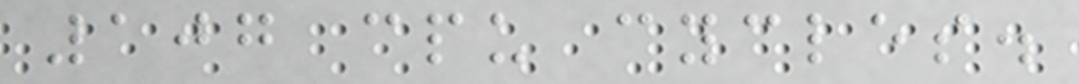107 cpu cycles.
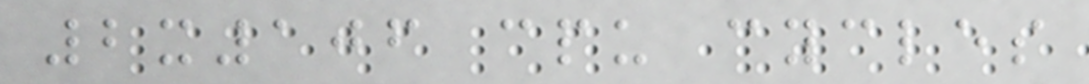2x106 cpu cycles
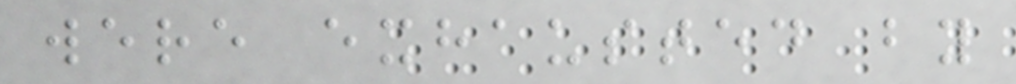were exhausted by
